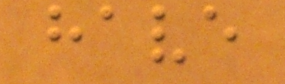have
